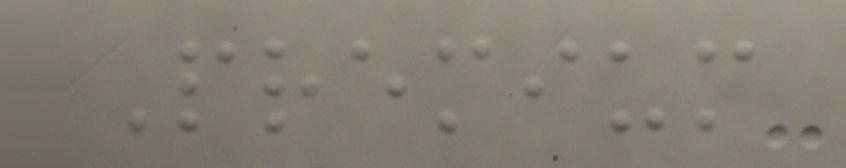Premium
